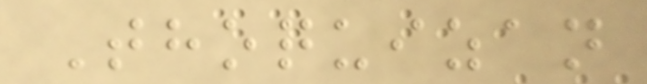Thoquizan
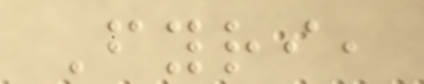Fyri,
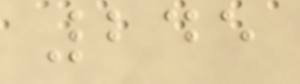245
